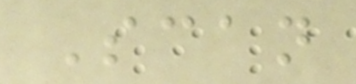Scan
